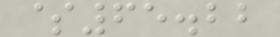$65.22
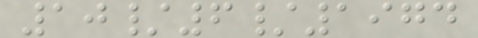10/6/1974
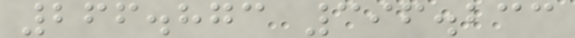266.873 396.233
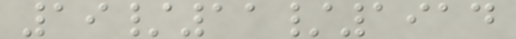19/11/1914
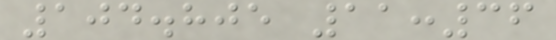104.805 11:36
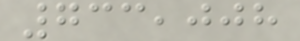733,008
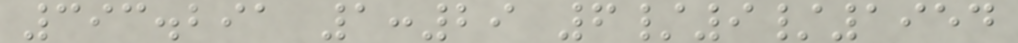393.291 1:29 6/9/1954
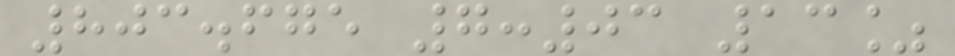803.675 7:03 13%
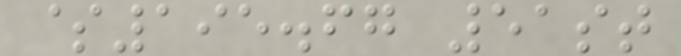$195.67 51st
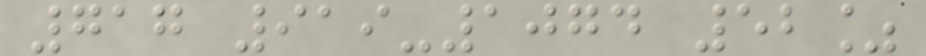717 919-1074 52%
